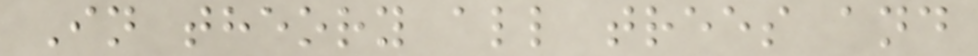In theory all trees and
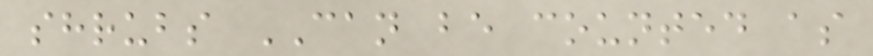shrubs CAN be counted as
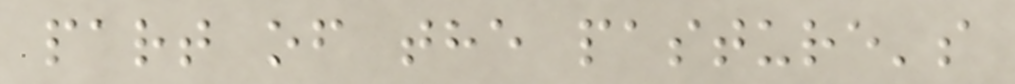part of the pasture's
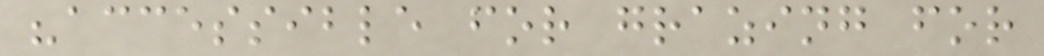"accessible for grazing for
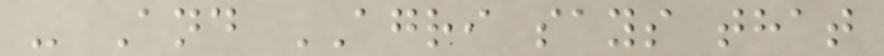- And AGRI says that
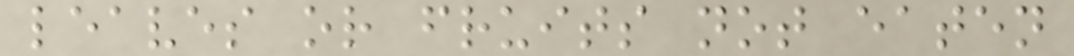leaves or fruits not eaten
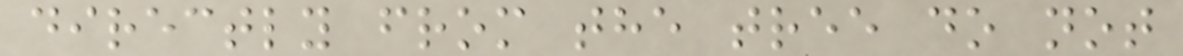directly from the tree do not
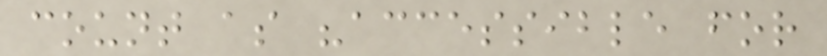count as "accessible for
